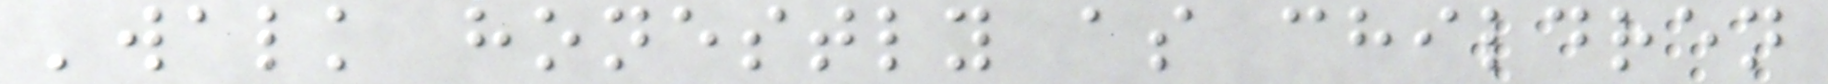'walk honestly as children
